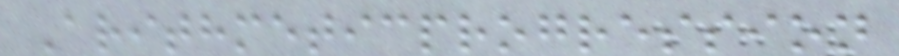Arithmeticprogression
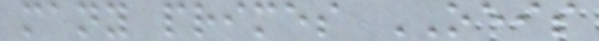many primes OEIS
